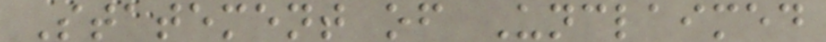Statement of Unclaimed
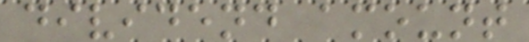dividend amount
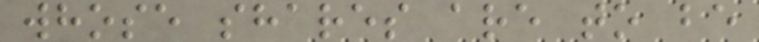whose shares are to be
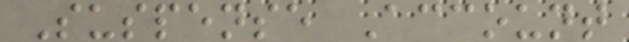Suspense Account
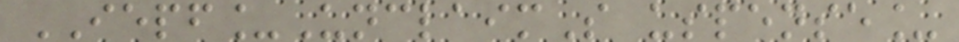IEPF_UnclaimS uspense_
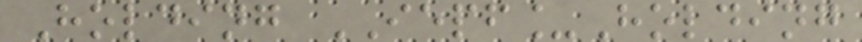Holding IEPF_Holding
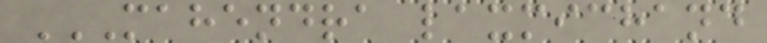MAHENDRA LAXMICHAND
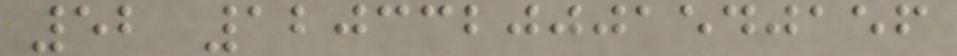52 1203320001540156
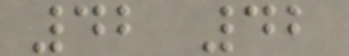42 42
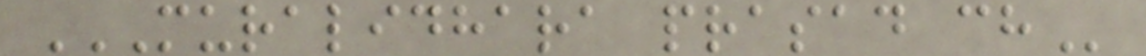MURALIDHARA PRASAD CH
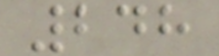248
